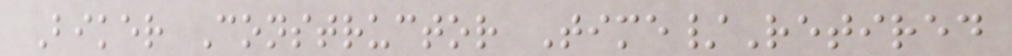Biker Constructor Time/Retired
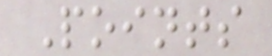Points
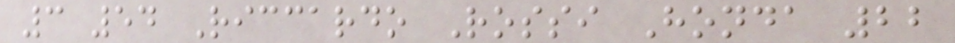3 54 Riccardo Rossi Honda 22
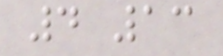4 13
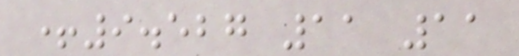+9.527 11 11
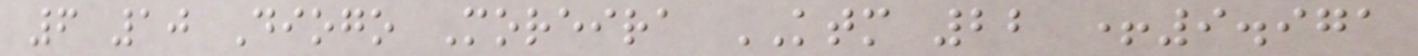6 10 Diogo Moreira KTM 22 +9.971
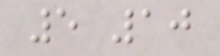5 10
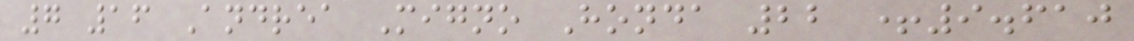7 16 Andrea Migno Honda 22 +9.610
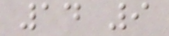14 9
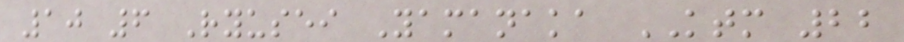10 6 Ryusei Yamanaka KTM 22
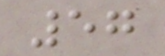57
